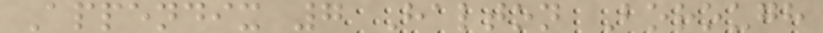Appendix 7 Halton Borough
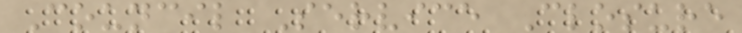Council Service Closure
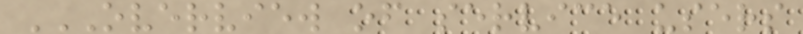OVERVIEW OF SERVICE USERS
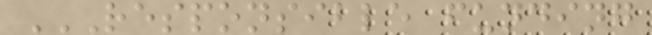RESPONSIBLE FUNDING
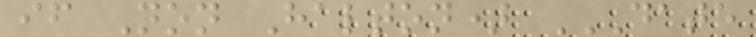if Non Halton) DATE
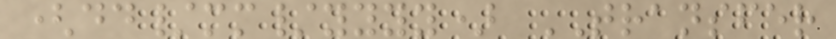(dd/mm/yyyy) TRANSFER
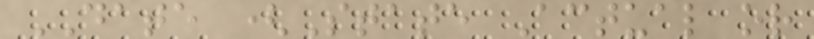DATE (State Actual or
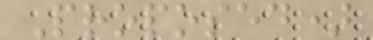Proposed)
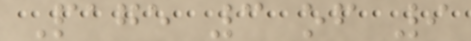Page 3 of 9
